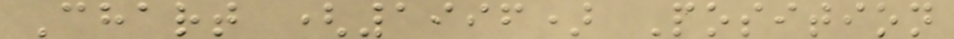Chart (1996) Position
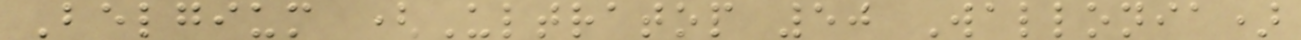Belgium (Ultratop 50 Wallonia)
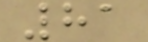81
